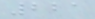221
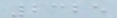2325
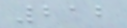212
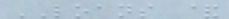LOANS &
